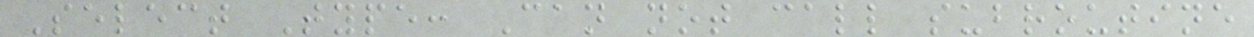Select Type: Can not call subroutine
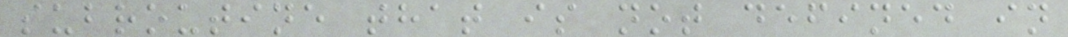subroutine that is not defined in
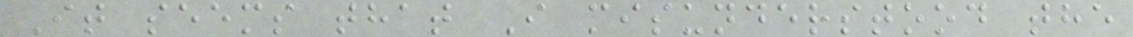It seems that I misunderstood the
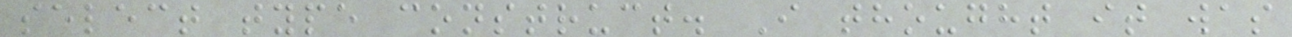select type construct. I thought it was
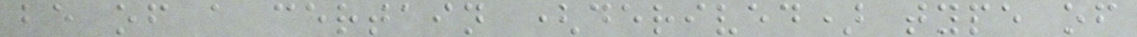be of a certain (derived) type of
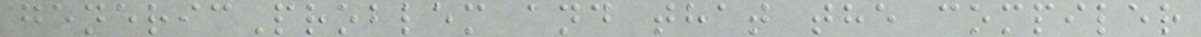genericProblem and that the compiler
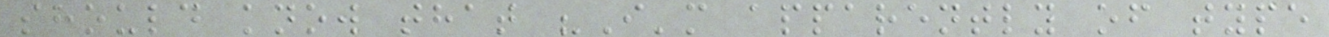should know that "I'm apparently of type
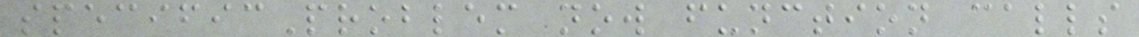specificProblem now function calls
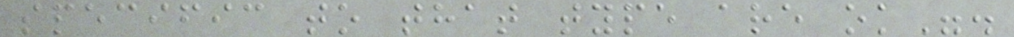specific to that type are ok".
